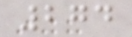274
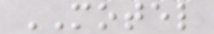MOTEL
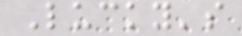Lucky's
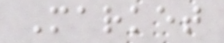Market
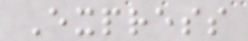Express
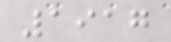1917
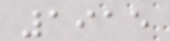1915
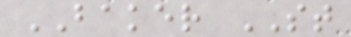BAKER ST
